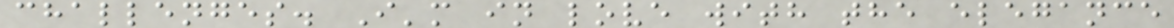challenges. I'm in love with the elegance
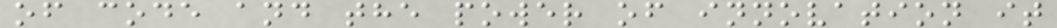of code and the power of innovation it
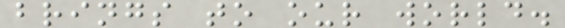brings to our world.
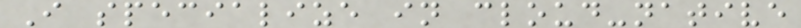I specialize in cloud-native
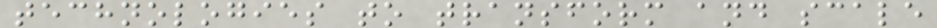technologies to transform and scale
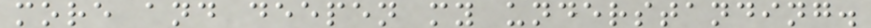more and deepen my understanding.
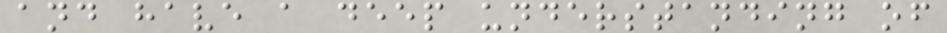and have a deep understanding of
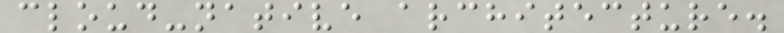cloud-native architecture.
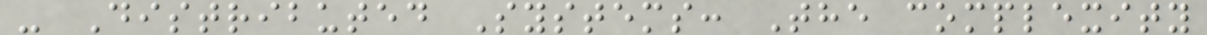- Distributed Systems: The complexity
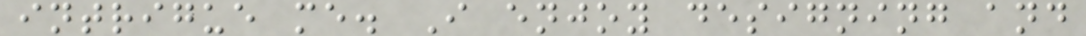intrigue me. I enjoy designing and
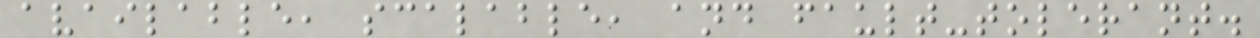available, scalable, and fault-tolerant.
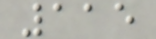115
